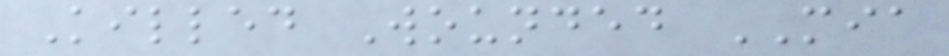Killed Wounded MIA
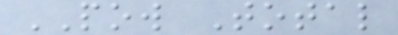POW Total
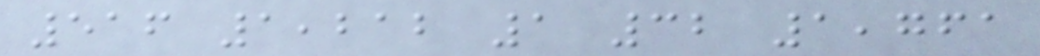516 1,212 1 32 1,761
